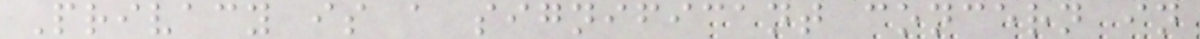Privacy is a significant concern in
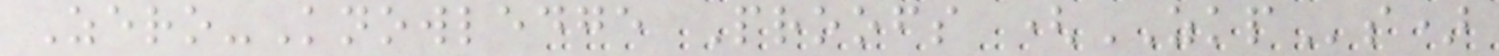Zero-Knowledge Proofs (ZKPs)
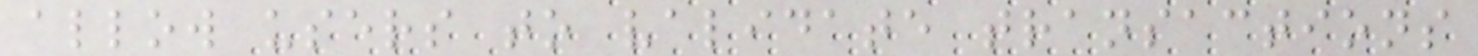allow users to validate transactions
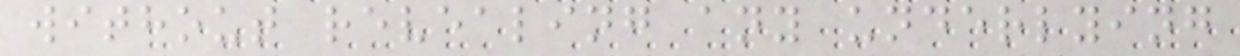without revealing any underlying
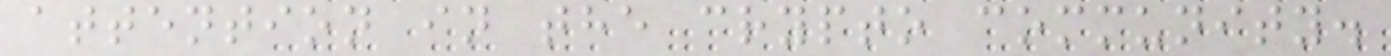attention in the crypto community.
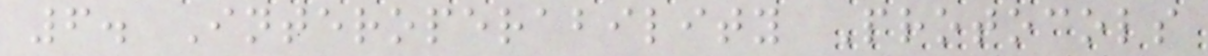6. Interoperability Protocols
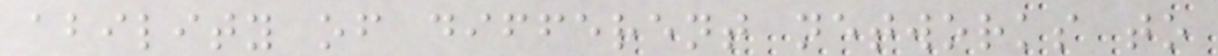ability of different networks to
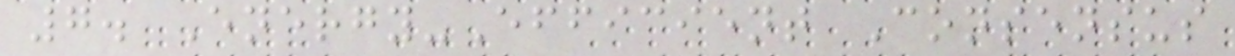7. Energy-Efficient Consensus
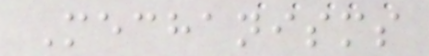Mechanisms
